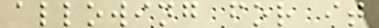allowing for it
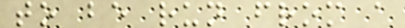to be run from a
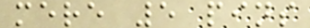mere 5 pins
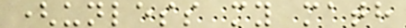(unless my math
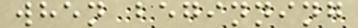when beginning
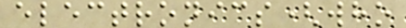electronics(who
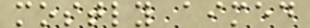mostly aimed
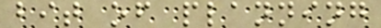bit of planning
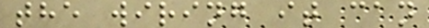the wiring it can
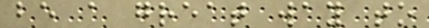be a great way to
